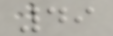49
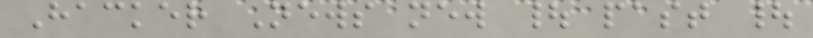Hacker News new | past |
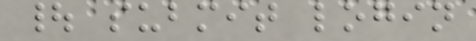| submit login
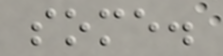some.
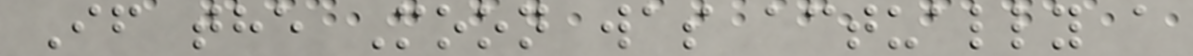If the Moon was actually a
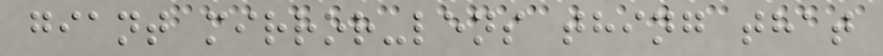giant mirror-lens thing that
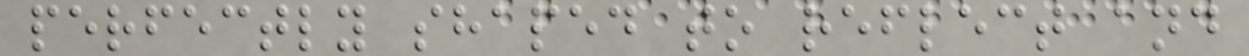perfectly shaped to reflect and
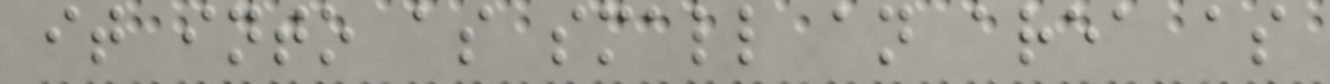it into as small an area as
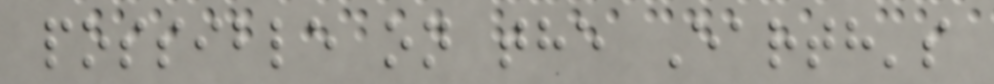possible on the Earth's
